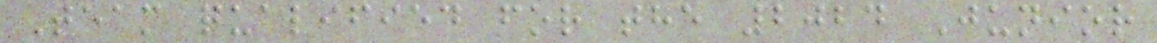Team qualified for the 2024 Junior
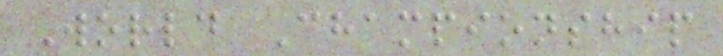World Championship
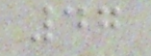47
